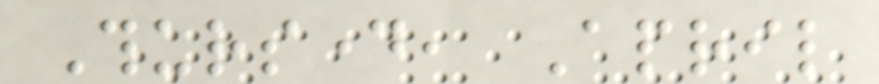Thursday, April
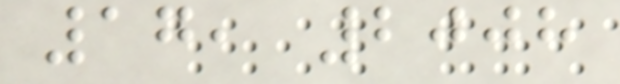17, 2008
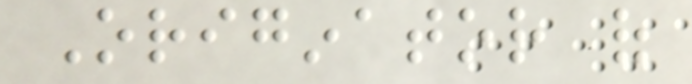Originator of
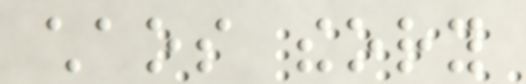chaos theory
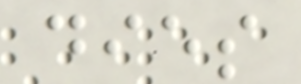dies
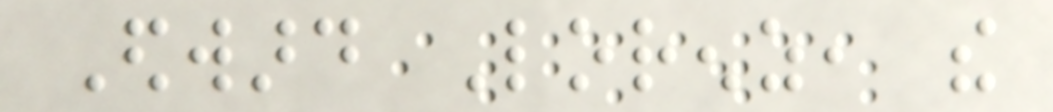Edward Lorenz, the
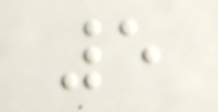5
